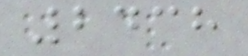2438
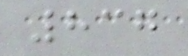837
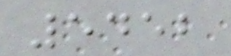5452
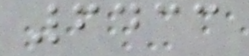6433
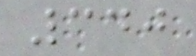340
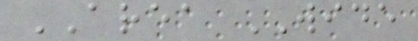AREA WIDE
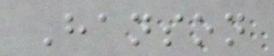Hanson
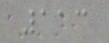113
